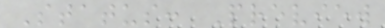Status: Preview
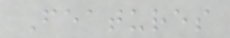Features
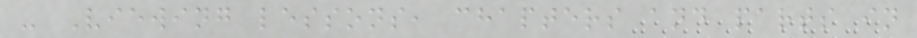- Viewing lessons, chapters and parts in
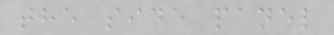the side panel
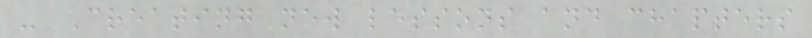- Creating new lessons and chapters
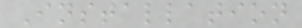Installation
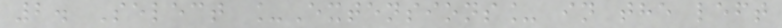2. Select _Extensions_ in the left
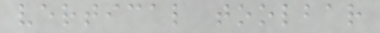vertical toolbar
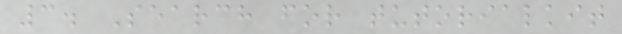3. Search for tutorialkit
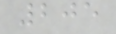205
